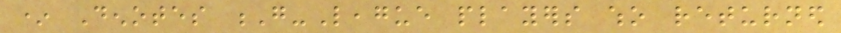* Denotes G-League players who returned
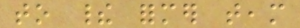to their former team
